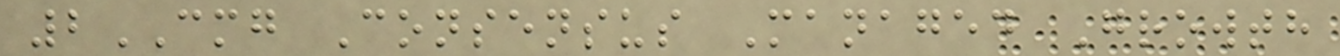2CMG Consensus Managed Growth
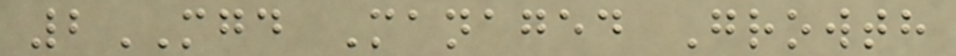2MGD Managed Growth
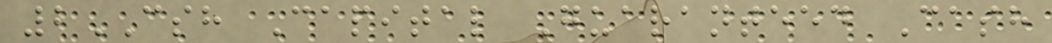2CSH Capital Guaranteed Cash
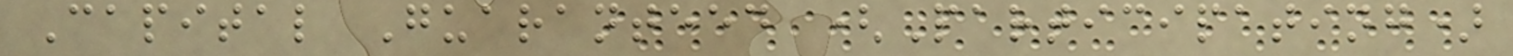Capital Guaranteed (Participating)
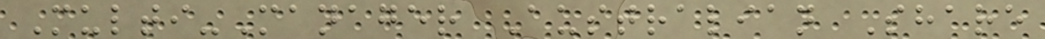Multi-Manager Australian Share
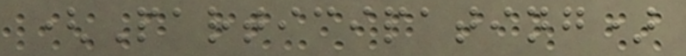(Participating)
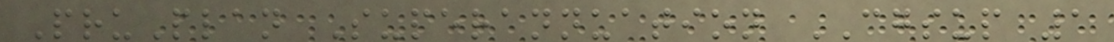PruPlan Superannuation CGSUP 1
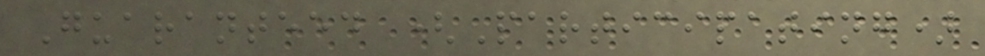Guaranteed (Participating)
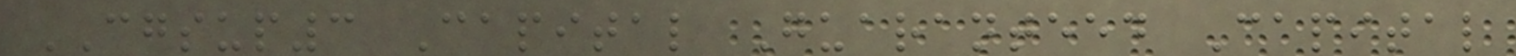CGSUP3 Capital Guaranteed Capital
